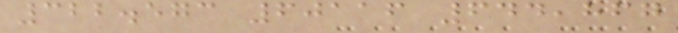322.573 60116 644,867
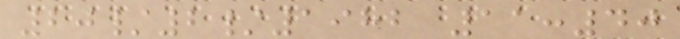20/2/1982 11:40
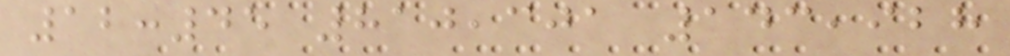12:45 810,301 143,928
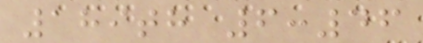189th 6:46
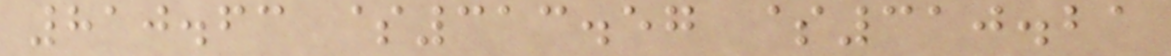810.63 $313.57 $310.21
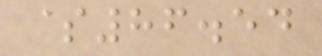$86.54
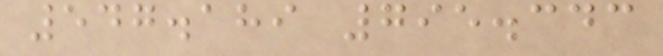547.189 795.343
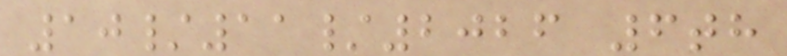10/11/2026 6th
